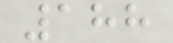188
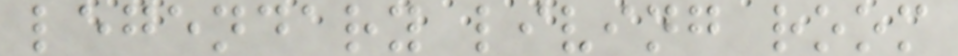legendary living room
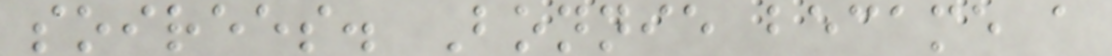soirees. Bonnie became a
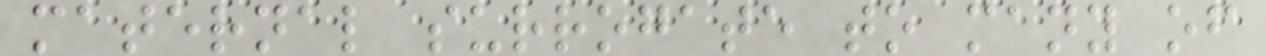maternal surrogate to many of
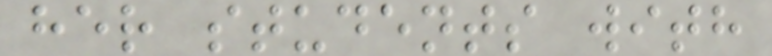her students with
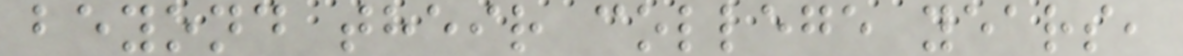beyond their college years,
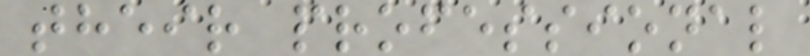their professional
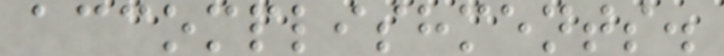accomplishments.
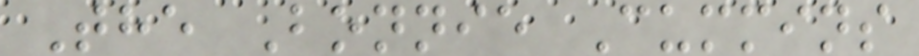The Bonnie Cummins
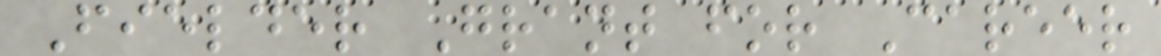Fielder Grant for Career
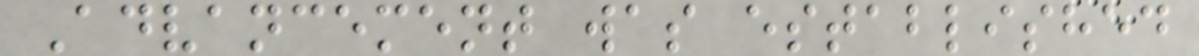Advancement was established
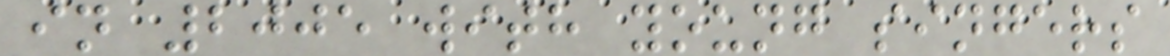in 2005 with young singers
